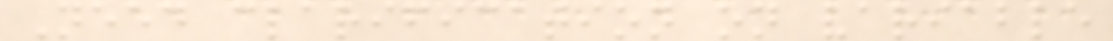Need clarification on variable
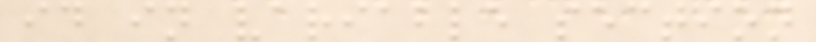id in variable section
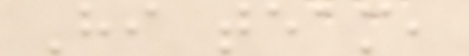Hi team,
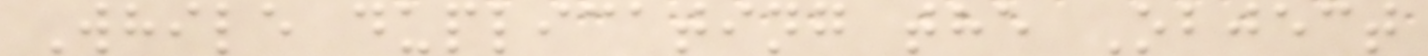While duplicating the Object
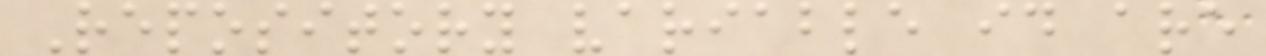Repository variable id are
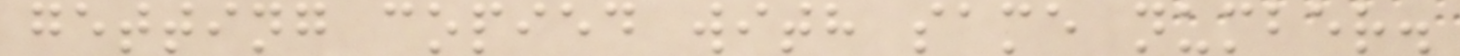getting copied with same number.
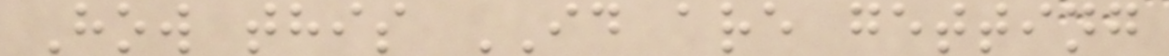How this ID are getting
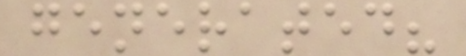generated?
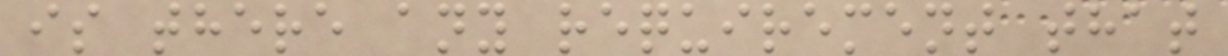is there any requirement that
